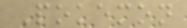Pokemon
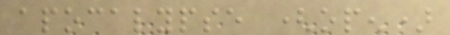apocalypse (open)
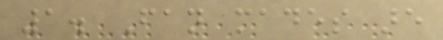1. Fan mades are
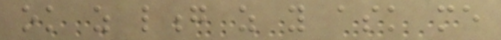ok as long as you ask me
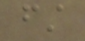first
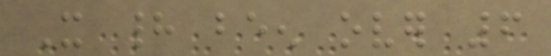It had been over 6
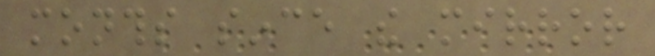months since the mirror
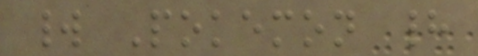world Pokemon had
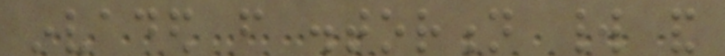invaded from distortion world and
